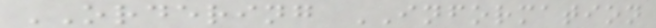ORDERING INFORMATION
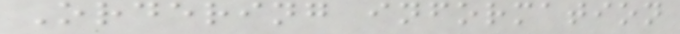Ordering information
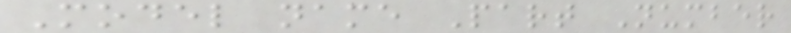Model name Part Number
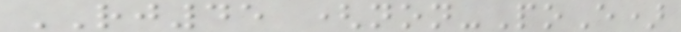RJ45 (non-PoE)
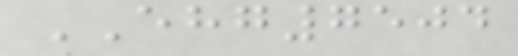EHG7504
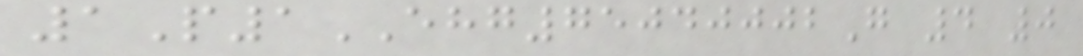1P1EHG75040002G 4 0
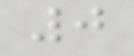0
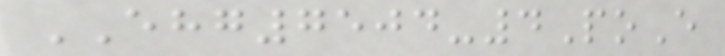EHG7504-4PoE
